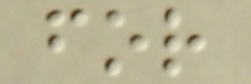for
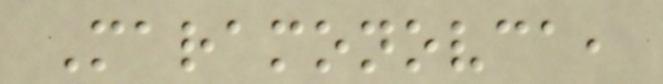Maramonovca,
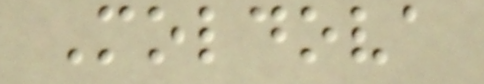Moldova
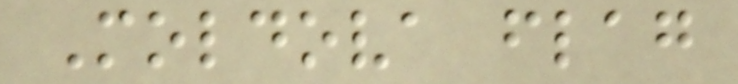Moldova flag
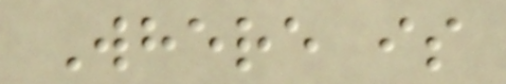Where is
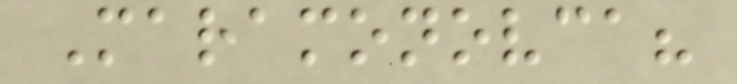Maramonovca?
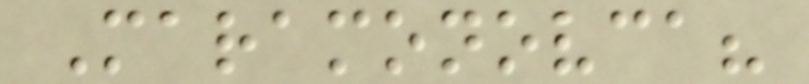Maramonovca?
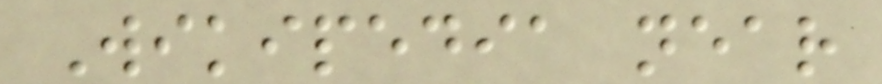Wikipedia near
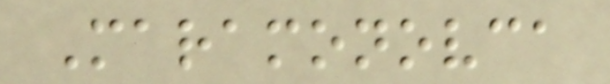Maramonovca
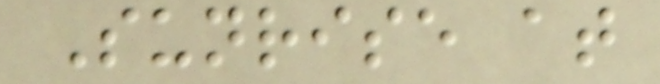Sunrise at
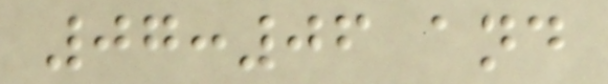07:06 and
